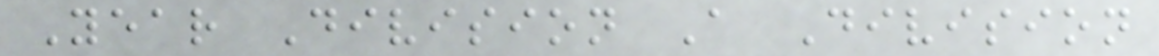Year Division A Division
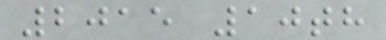2015 10th
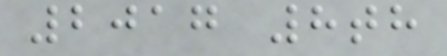2017 8th
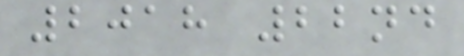2018 22nd
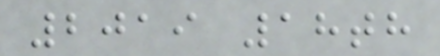2019 18th
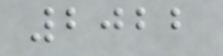2022
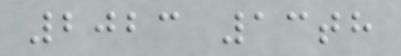2023 13th
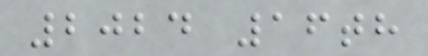2024 16th
